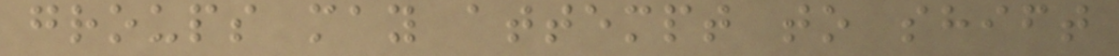groups may attempt to shift
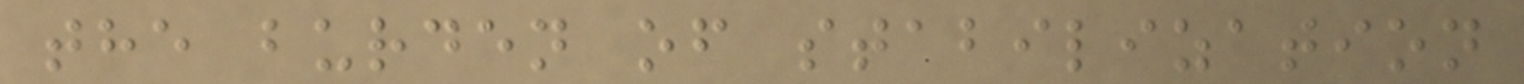the burden of stabilization
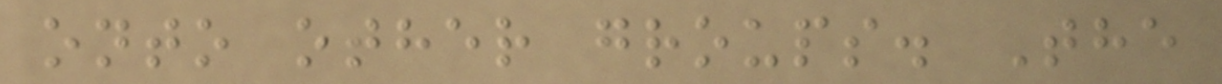onto other groups. The
